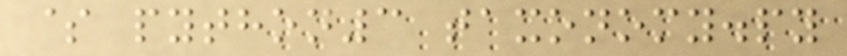$ python3 taxonomy.py
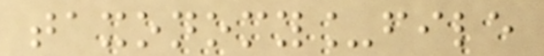taxonomy_file
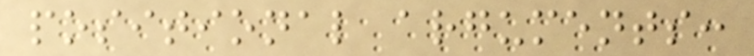positional arguments:
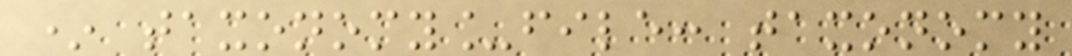* taxonomy_file: taxonomy
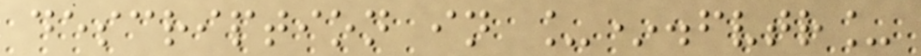description in _*.fvtr_
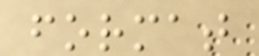format
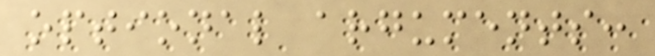optional arguments:
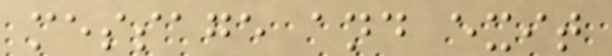message and exit
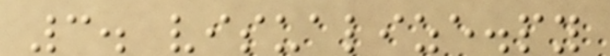3. visualize.py
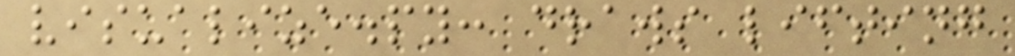visualize.py: draws lifting
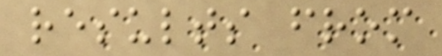results from
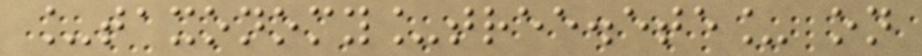_taxonomy_tree.ete_ on
